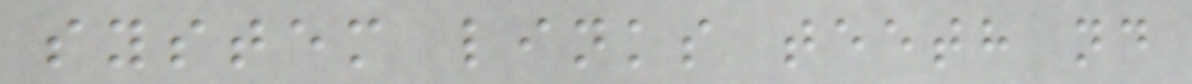system links teeth nd
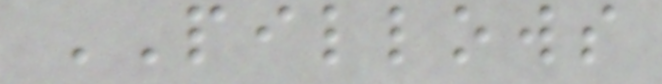PILLOWS
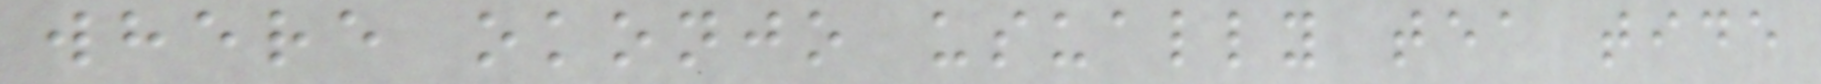where okonjo usually tea tide
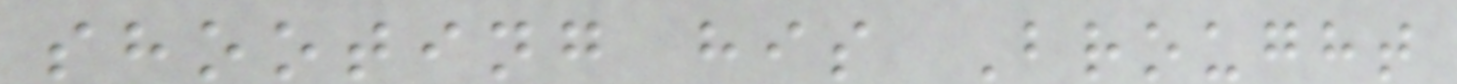shooting his Brought
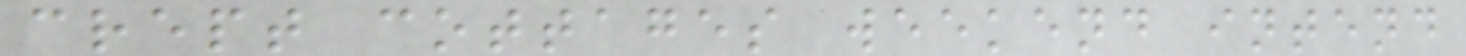crept cottages weekend intend
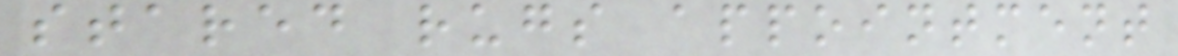stared rugs appointment
